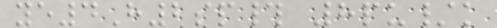ye4H2sp# 8pu/k
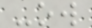-ow
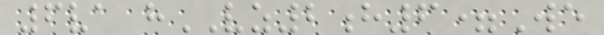6va hVZ2h6=We
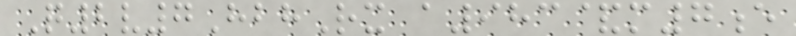Q2v7HbhRx a983&m7e
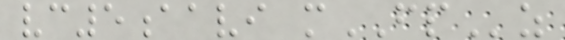vc5aavi mFPz
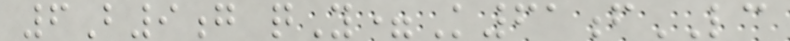6B9g qY=K61fLC
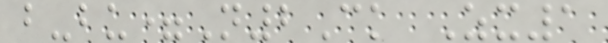b-bu=N2Ck Zx1
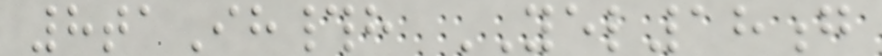8taIh#h YEL18g
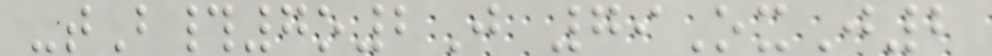-tB#7o2J 79OxJ2
